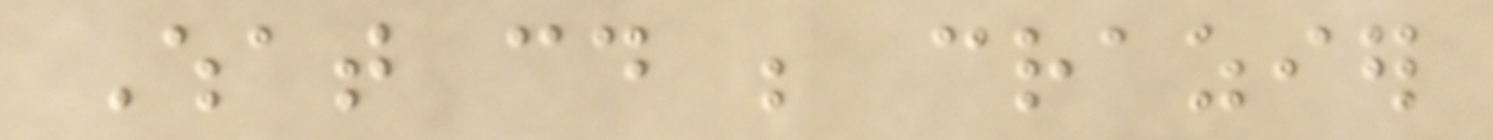What could be crazier
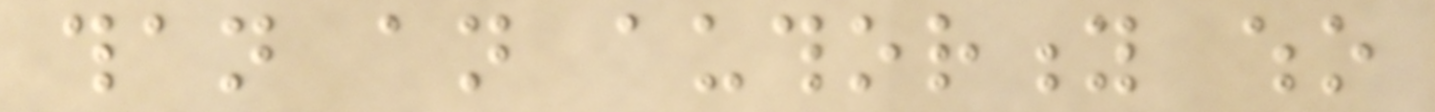than an authority who
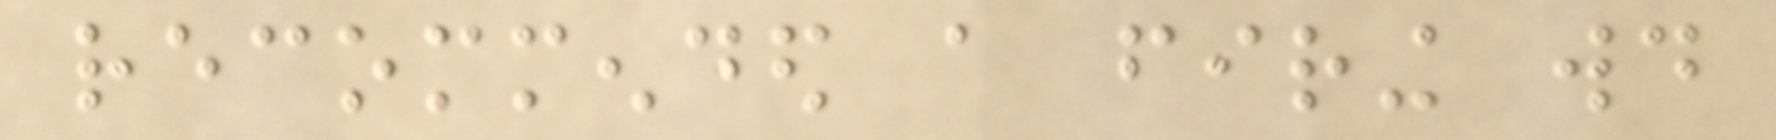recommended a firing would
